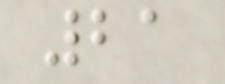21
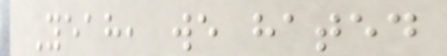Yeah, we hated
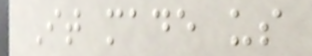It made us
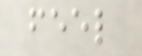feel
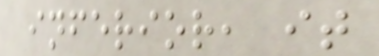inferior, it
